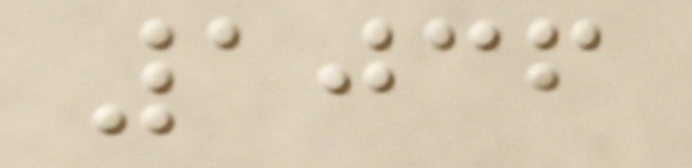1036
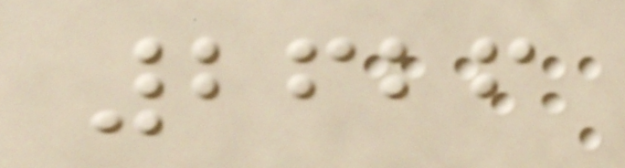2626
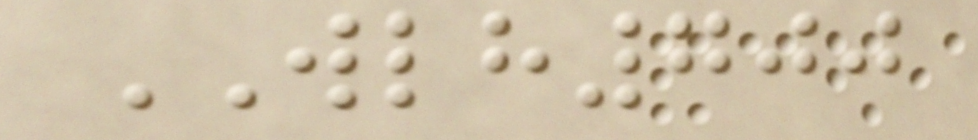WLH700
